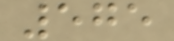575
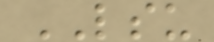LSU
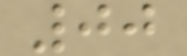00
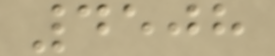4508
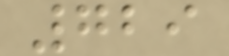729
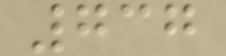737
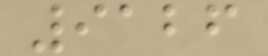9126
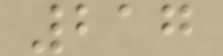217
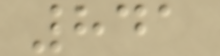841
